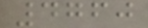4760
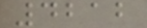4212
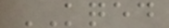KQED
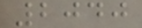2040
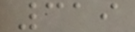319
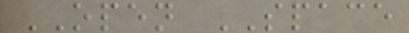OPEN SPACE
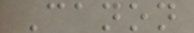Canon
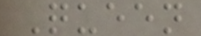Queen
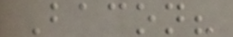Bacon?
